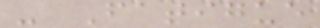- Fatigue
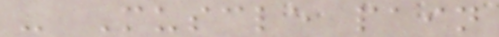- Muscle pain
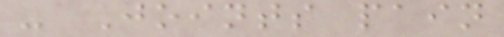- Joints pain
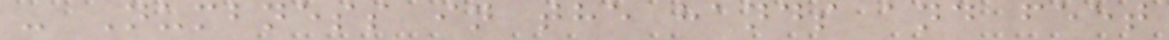- Numbness in the hands and feet
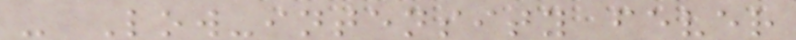- Low-intensity fever
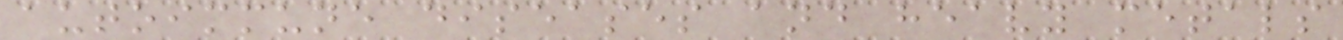autoimmune diseases and heavy metals
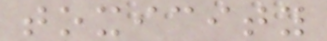toxicity
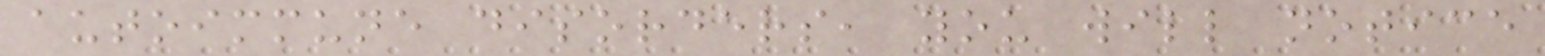autoimmune disorders, you will notice
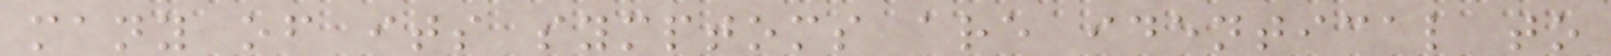many of its symptoms are identical to
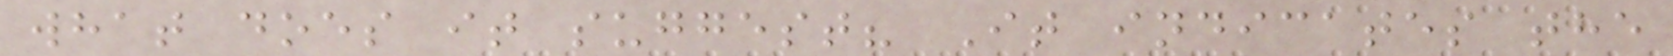what does it suggest? It indicates the
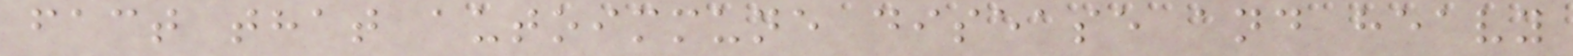fact that autoimmune disease and heavy
